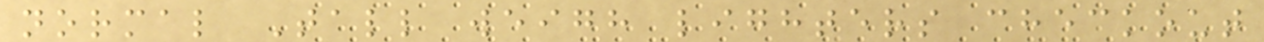normal Tall weigh lighters checkout
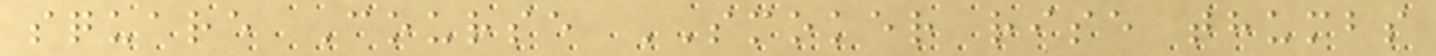square Course SMOKER rise thumbs
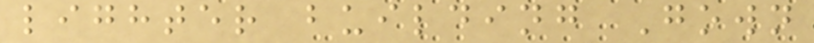lighter building Gown
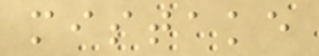mistake
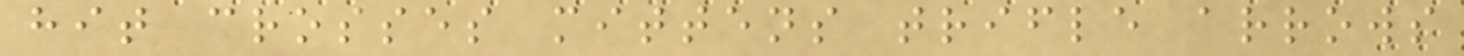hit crosses mittens trifle arrows
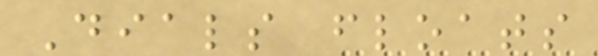Dials floats
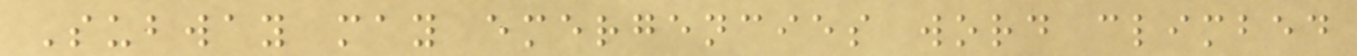Subway may emergencies word climbed
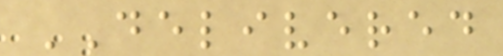DELIVERED
